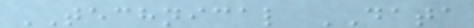TECHNICAL DATA
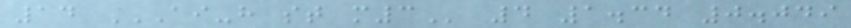14 AI-H ST M3 4 1.34 0.049
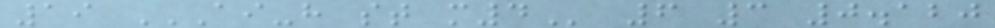19 AI-H ST M4 6 3 0.120
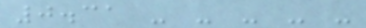0.31 - - - - -
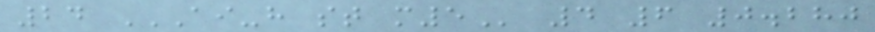24 AI-H ST M5 4 6 0.280
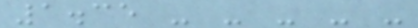1.35 - - - - -
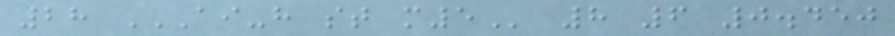28 AI-H ST M5 8 6 0.450
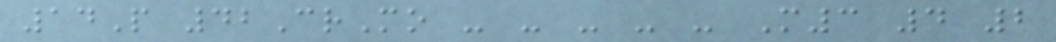14P 42CrMo - - - - - M3 4 2
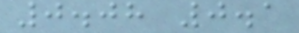0.08 0.1
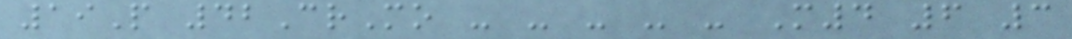19P 42CrMo - - - - - M4 6 3
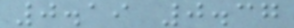0.19 0.37
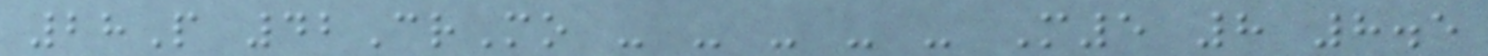28P 42CrMo - - - - - M5 8 8.5
